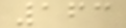163
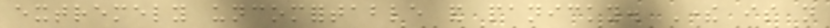extremely uncomfortable and panicky. There is not
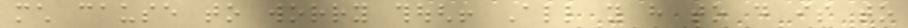much cause to worry though! All you have to do is to
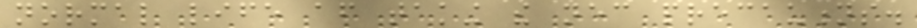normal life after taking the necessary precautions.
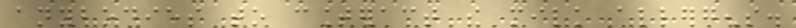anybodies to counteract the milk allergens.
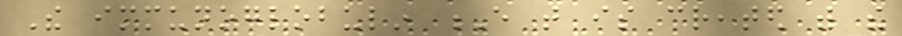The immunoglobulin E that is created with the
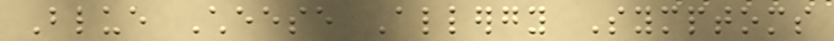Blue Cheese Allergy Symptoms
